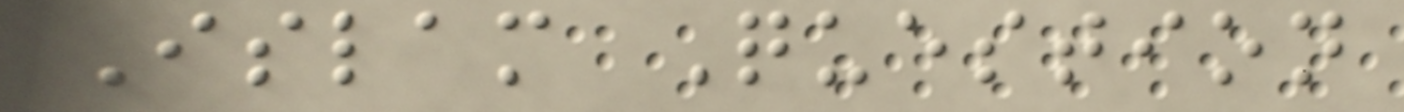Islam Question
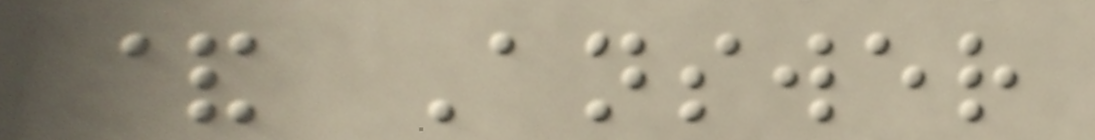& Answer
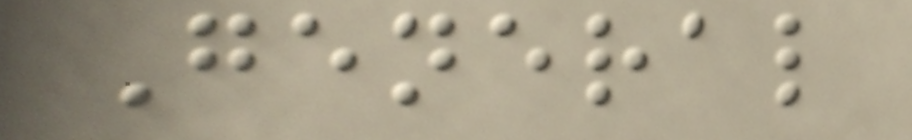General
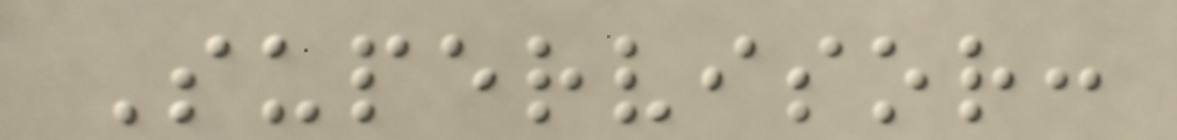Supervisor:
